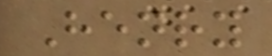Henry
